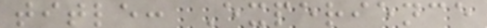title: Experience
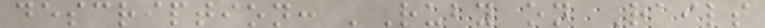description: 'Ruby on Rails
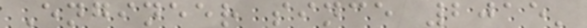Engineer since 2015'
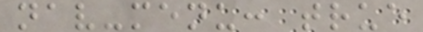nav-menu: true
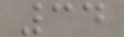34
